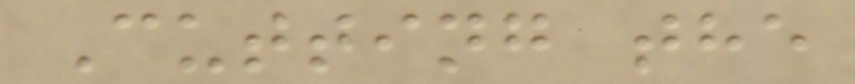Cutting the
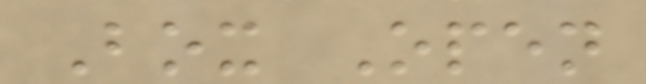Box Open
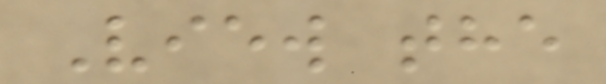View the
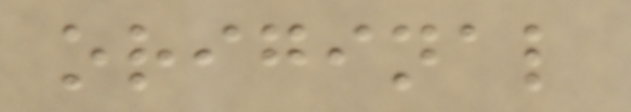original
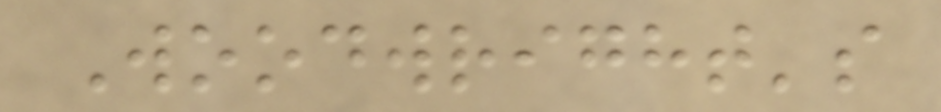Woodwright's
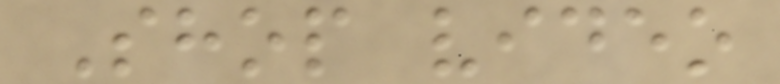Shop video
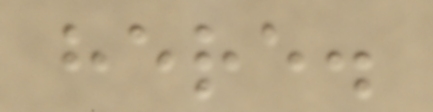here.
